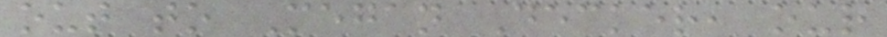out to Megan Decker, our
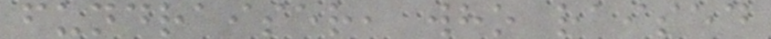fundraiser, who raised
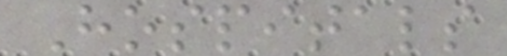Hospitals
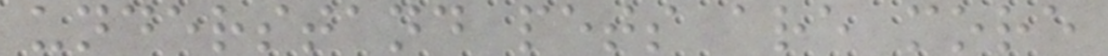understand pets are more
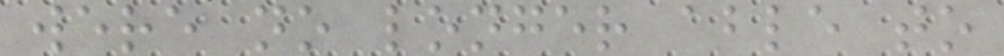were no longer able to
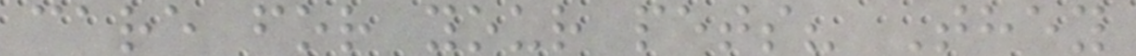care for your pets? They
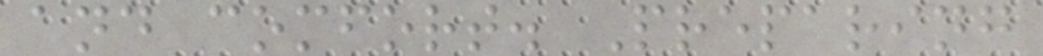and comfort. Preparing
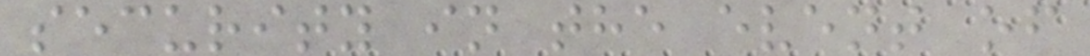security in the event of
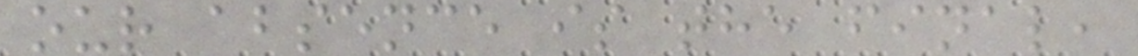our absence is the final,
